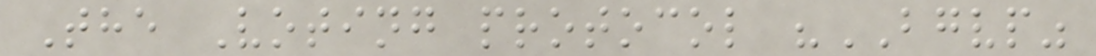The Voting protocol "BGVP"
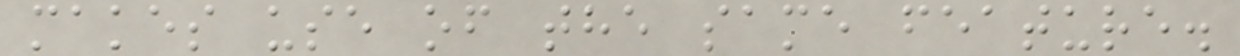makes use of the same feature.
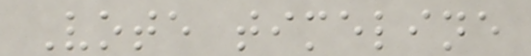Vote timeline
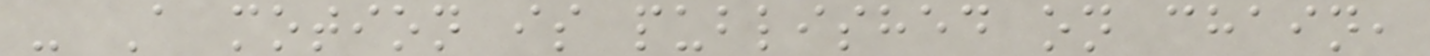- A motion is published on chain,
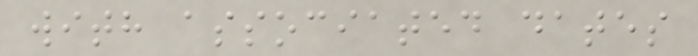with associated dates
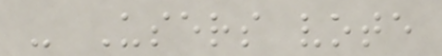- Users vote
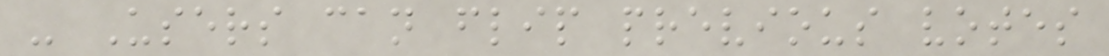- Users can flip previous votes
